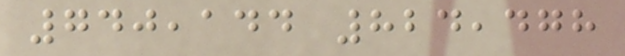740,144 824,478
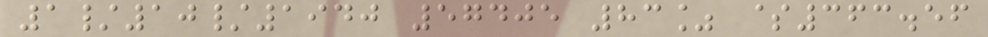1/10/1940 57405 83% $363.56
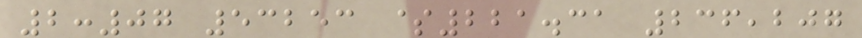2:07 53253 $221.31 236,207
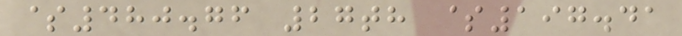$480.76 27th $197.41
